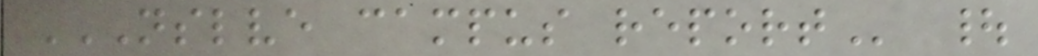NSLVE CAMPUS REPORT |
